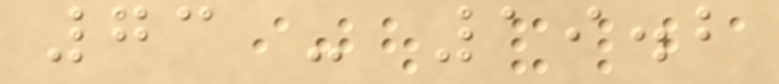73 - 19.2
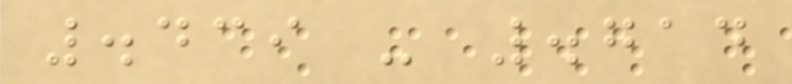.439 - .714
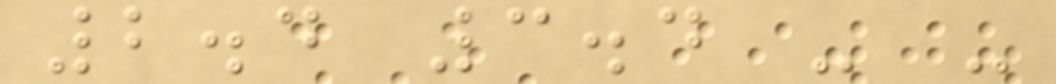2.4 3.4 - -
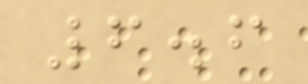6.6
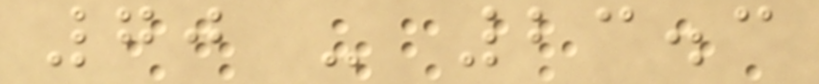70 - 23.3
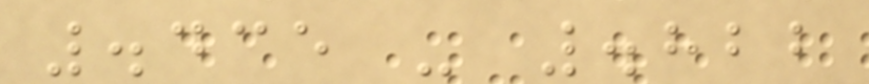.435 - .822
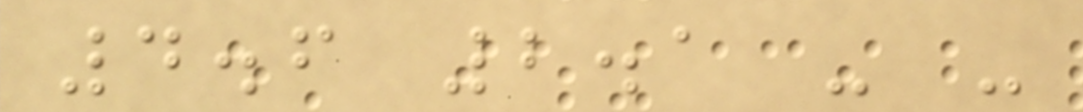4.6 2.1 - -
